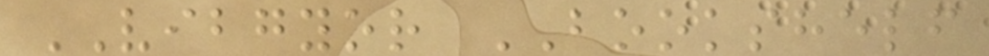VIBGYOR BOOKSHELF
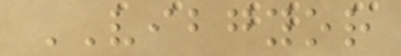VIBGYOR
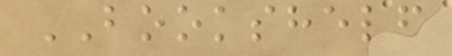BOOKSHELF
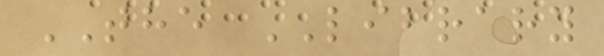THE LIBRARY
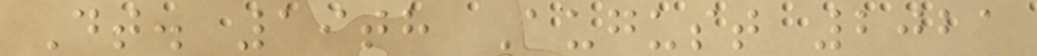Dt. 19th August 2021
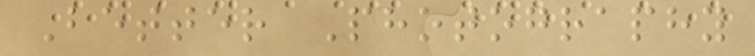Better Photography
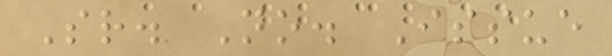Sr. No. Issue
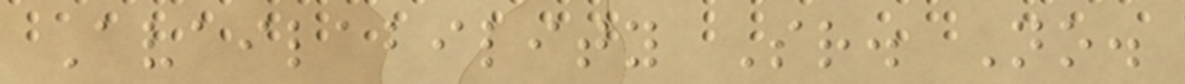Availability Sr. No.
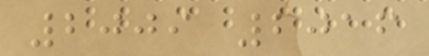2009 2016
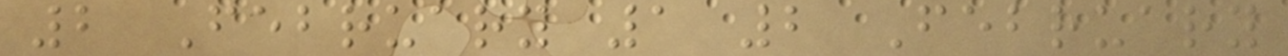2 February 1 2 February
